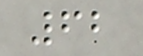62
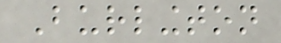Burlington
